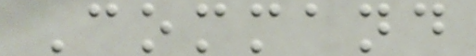Command
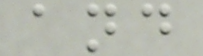and
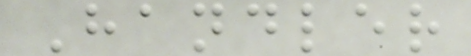Handler
